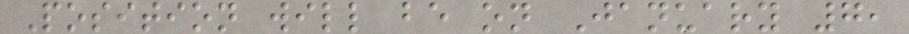Position will be on January 7,
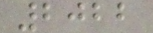2022
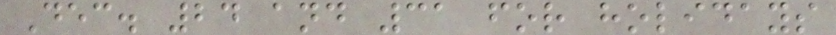Dec. 24 and 31 for holidays
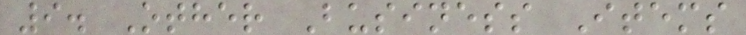9. Other Business Items
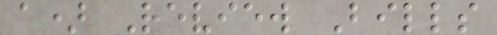a) Review Bills
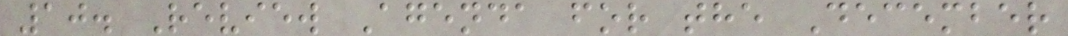10. Review Agenda for the December
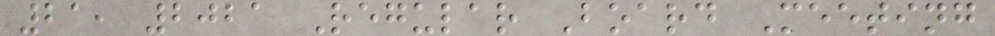21, 2021 Regular Board Meeting
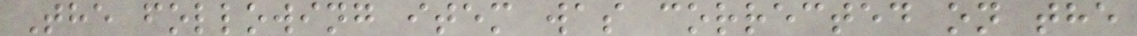The following item was corrected on the
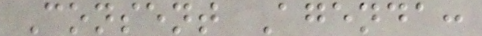Consent Agenda:
